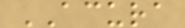ACURA
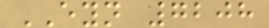EYN 7208
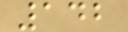142
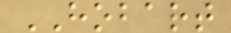HOBART
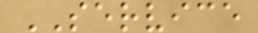SERVICE
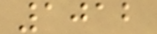1012
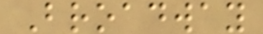Broadway
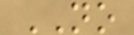NO
